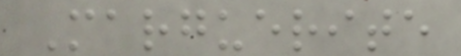Marguerite
